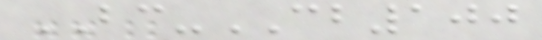BC-CB100
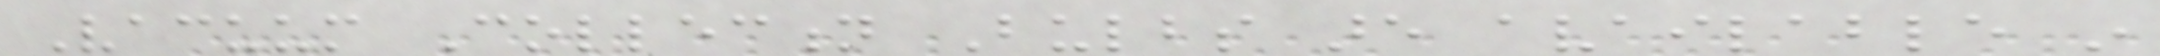Vacuum Collection Bulbs are available in
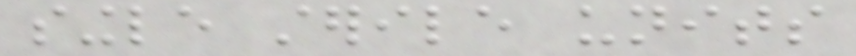single sterile units
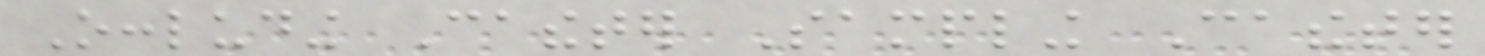Occluding Catheter Sampling Catheter
